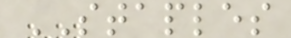STAPLES
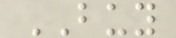BUY
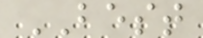BEST
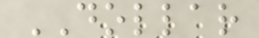DOLLAR
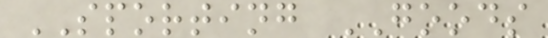SPORTING GOODS
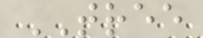TREE
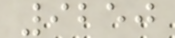9250
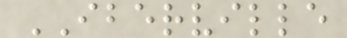IBERVILLE
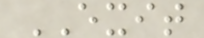EXIT
